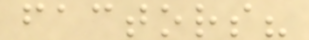factors?
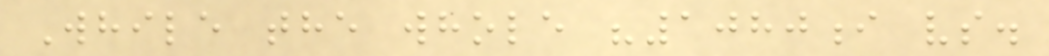While the whole "1080i vs.
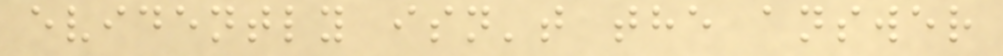evidently isn't the answer
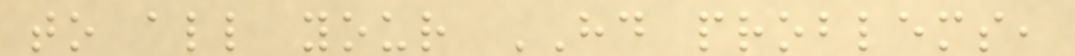to all your HD problems,
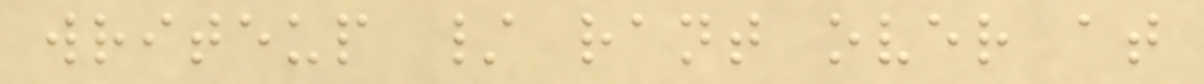writeup / rant over at
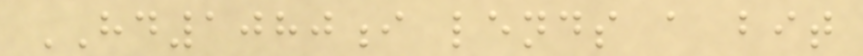HD1080i lends a bit
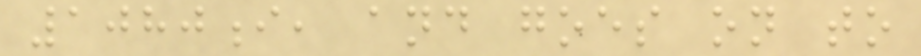1080i, and goes on to
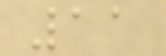11
